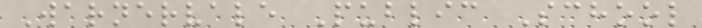Warnervale Public School
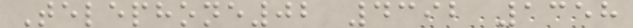Telephone02 4392 1358
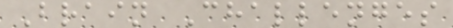Brain Challenges
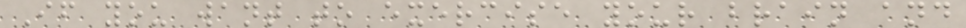If you want to exercise your brain and
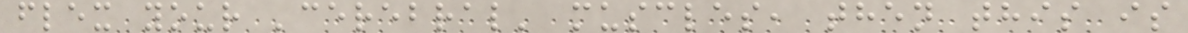flex your 'cerebral' muscles, then this is
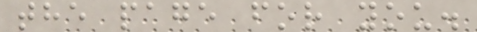the page for you.
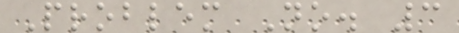Problem No. 3
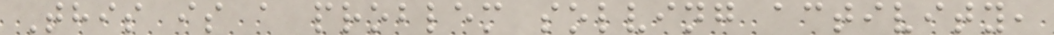This is a problem solving activity,
